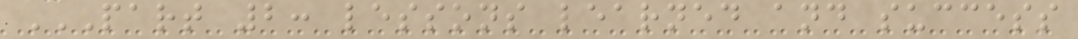PART 2: LESSONS LEARNED AND SUCCESS
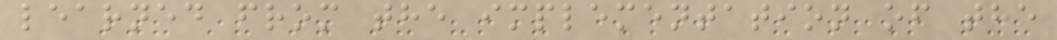learned from the implementation of the
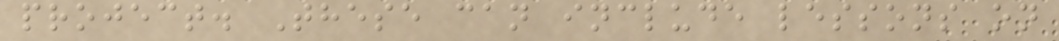project. These can include lessons on
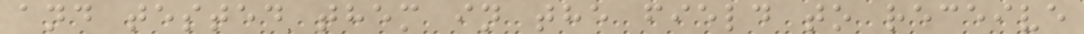and tested them in the field to receive
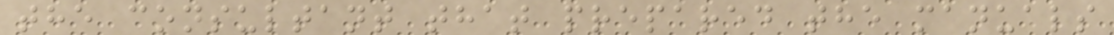the consultant that prepared the manuals
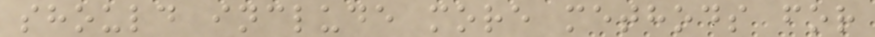should include more methods for
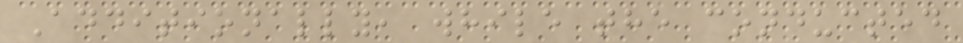Additionally, while the conducted
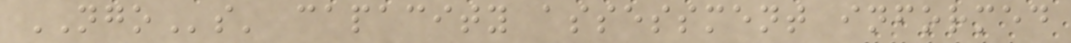NGOs' capacity assessment informed
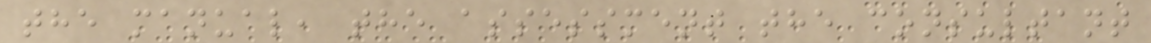the manual, the assessment the consultant
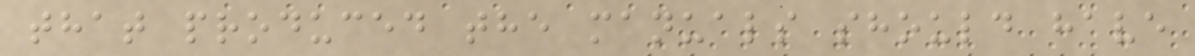that produced the manuals should have
